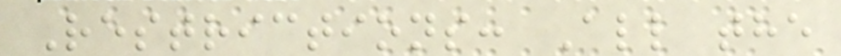Restrictions: All the
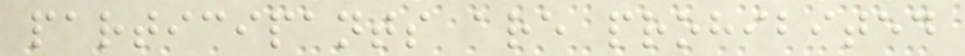participants are prohibited
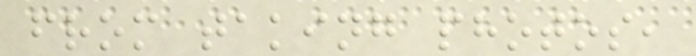from taking photos,
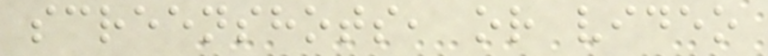screenshots, or video
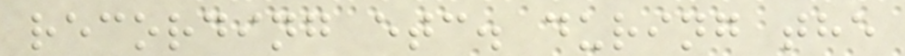recording etc. during the
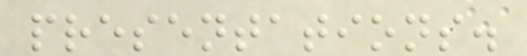presentations.
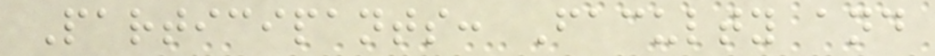Participants: Faculty and
